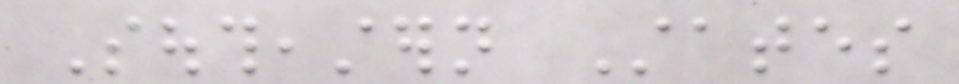Southeastern States
